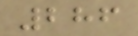286
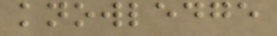knowledge
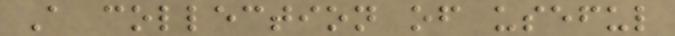A collection of useful
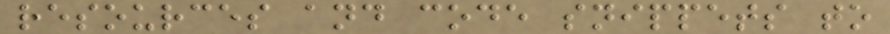resources and code snippets to
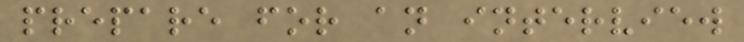prepare for an interview
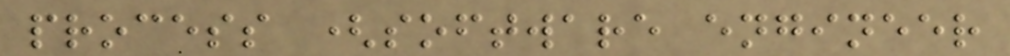process (software engineer
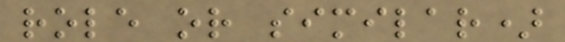role or similar)
